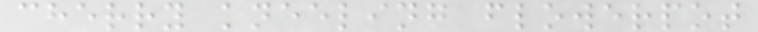cherry kneeling flowerpot
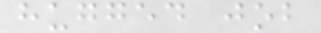hugged job
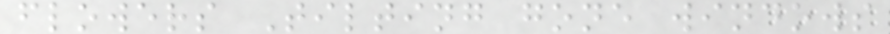flowers Tilting gone windows
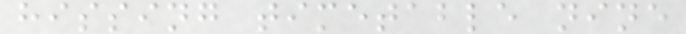hissing timetable nine
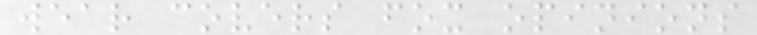wear covers fox opinions
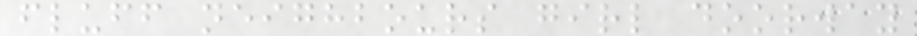fluff neighbours girl doorway
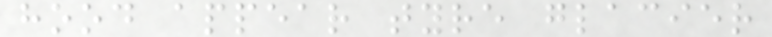hood appear tyre glacier
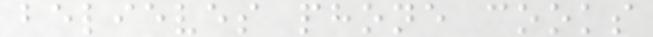believes phone cooks
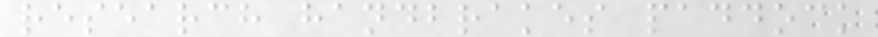research handbrakes paddock
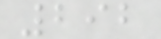292
